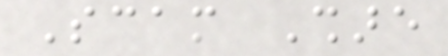Scam Share
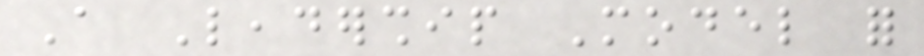A Leadership Model for
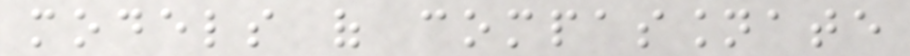models of compassionate
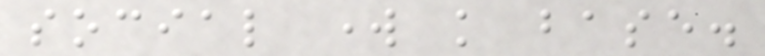social work knowledge base.
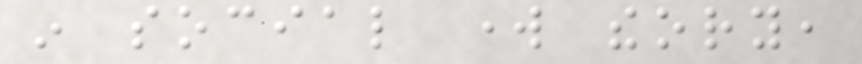in social work theory,
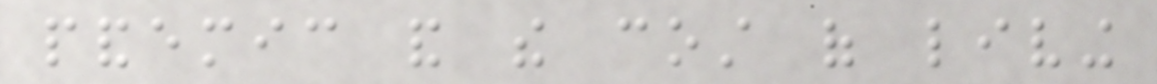pandemic and the cost of living
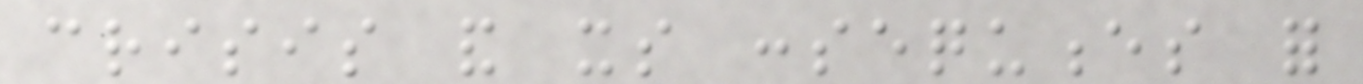crisis and its consequences for
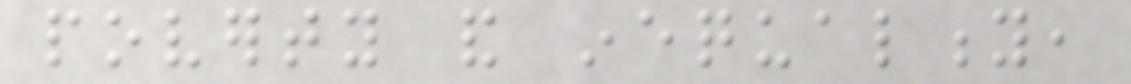poverty and inequality,
